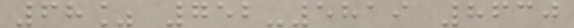68% 752-5819 8630
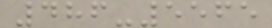486-5565
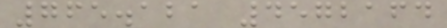765.121 4572164
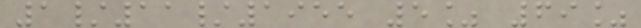1/11/1955 5% 69%
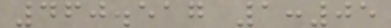460.517 1:05
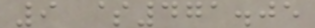9 $471.05
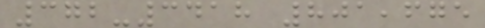372-3418 801,675
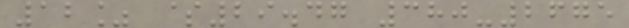12% $29.47 380-2675
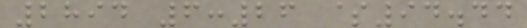2894 6:26 $94.44
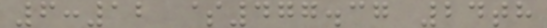6:12 $477.37 24th
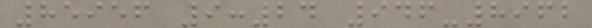85956 9:24 946-8962
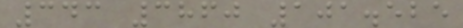343 3860 101.525
